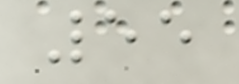55
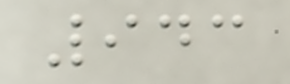943
